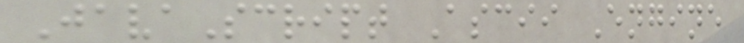JavaScript Ascii Engine
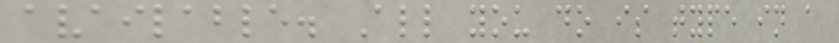available. All you do is type in a
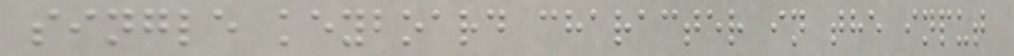single keyboard character in the input
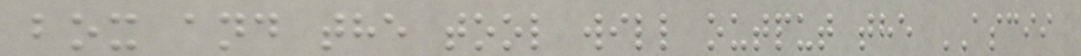box and the tool will output the ASCII
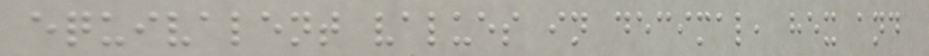equivalent values in decimal, hex and
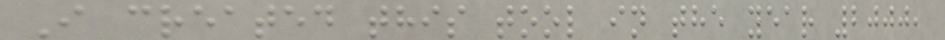I created this tool in the year 2000,
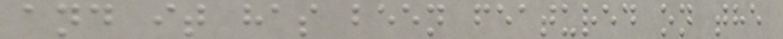and it has been featured on the
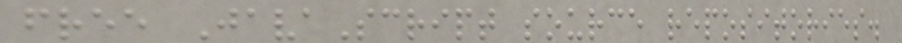free JavaScript source repositories.
